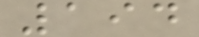194
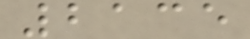2135
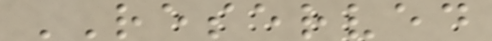RESERVED
